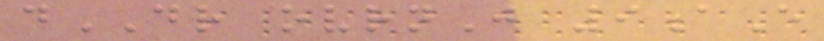dDR ovrnJ 9aE
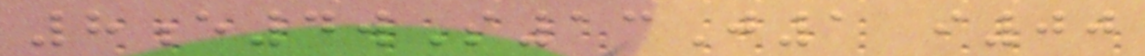8e4wS13J1 i00
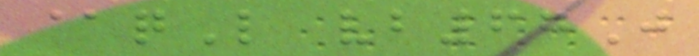@qL vb67J
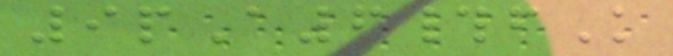9pA6#fK
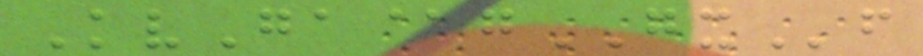KvGa@gGXf
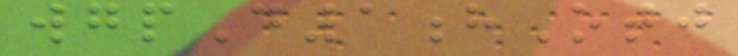wgpD1hOtj
